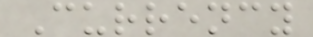Currency
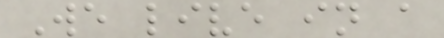We live in a
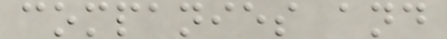companies and
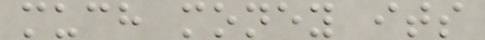much money its
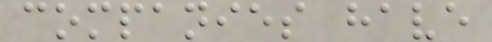companies have
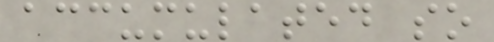accumulated so
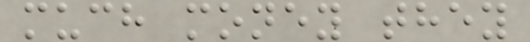much money they
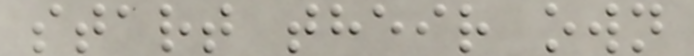start their own
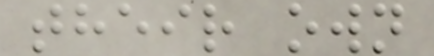their own
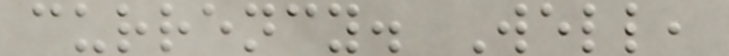currency. Well,
